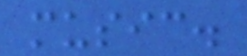music.
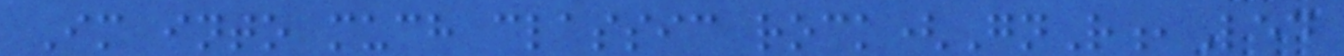Im into much classic rock(GnR,Led
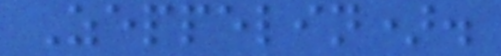Zeppelin).
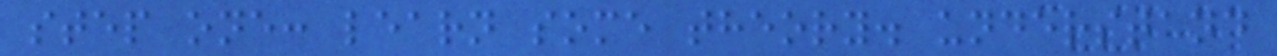step one: learn some theory. understand
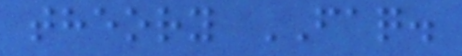theory FAQ.
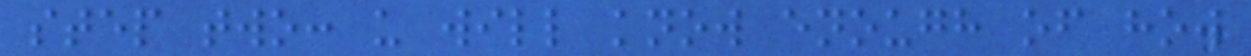step two: u will know enough of how
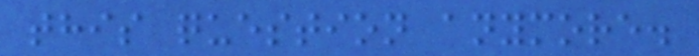this question anymore.
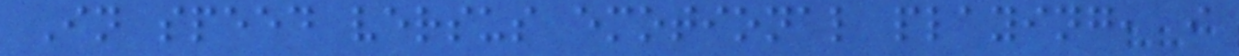In speed versus emotional playing, i
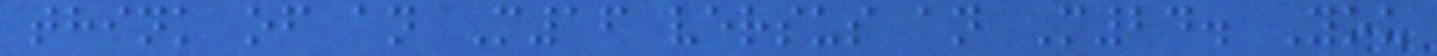think of an M16 versus an M24. You
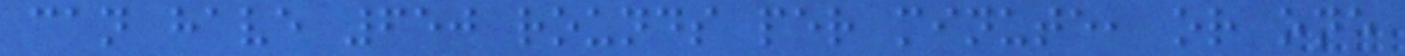can have 650 rounds per minute, or one
